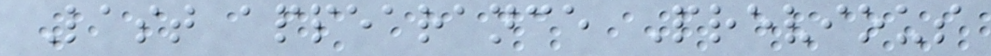Last appearance Previous
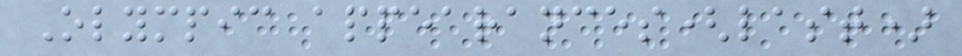Olympic appearances(last)
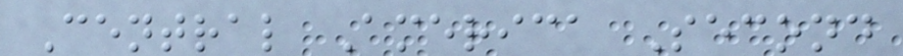Central America Second
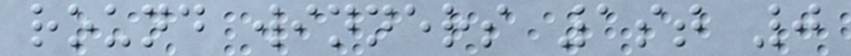round winners 1st 0
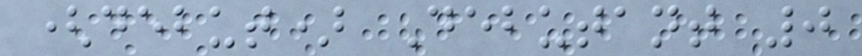(debut) Debutant 0
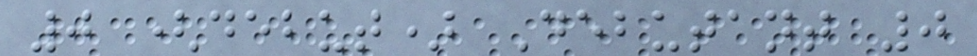0 (debut) Debutant 0
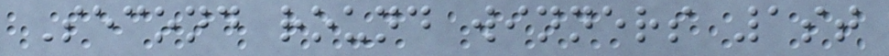Second round winners 1st
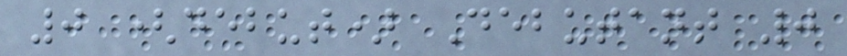0 (debut) Debutant 0
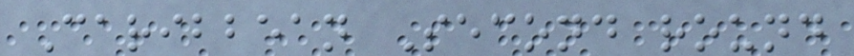Caribbean Second round
